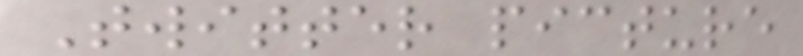Twitter picture
